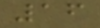16
